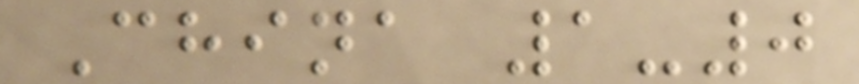China 1-0
